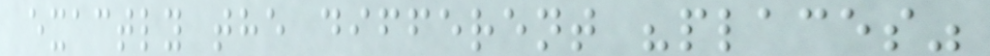exactly the different "places"
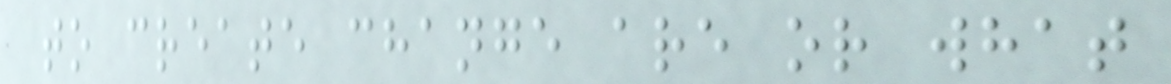to create change are or what
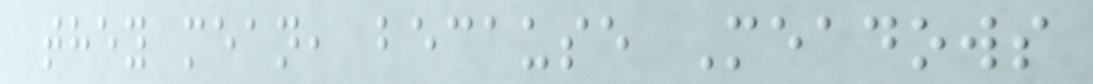they mean, because Meadows
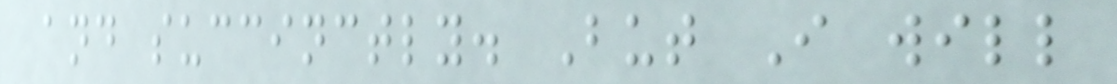and succinctly. But I will
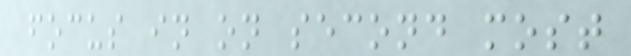focus in on second most
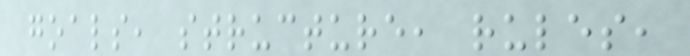goals, structure, rules,
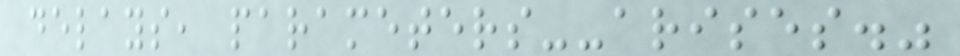delays, parameters--arises."
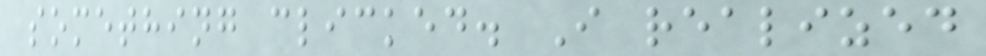something clicked. I realized
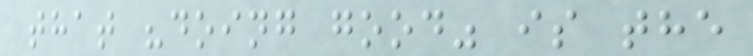that "doing good" is the
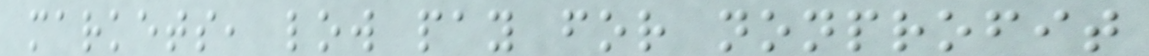markets, low pay for nonprofit
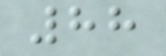88
